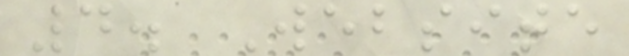4. Website
